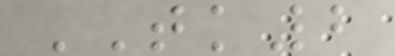TK2
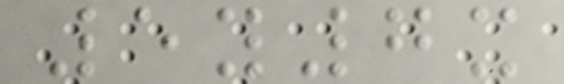5y7x
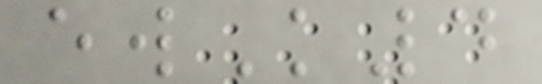ewK4
